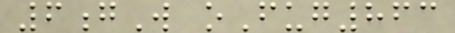6gW oFug863
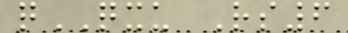qQXU Rs6
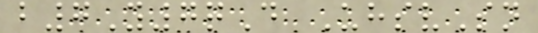b7Y7qD UhsvSn
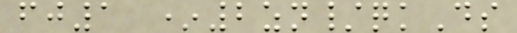fj1 *2zn/qkDs
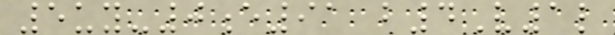5uy-0e91 b4V1l
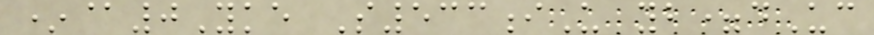*@0Yke S533iU yb=dUc
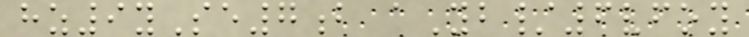hz9ySe7b aYb/6vfoy
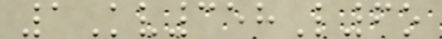1Kv358L6o
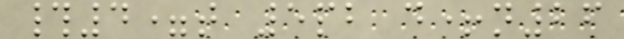#4=t 5pb d+n26
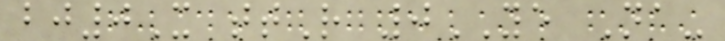bj0X ttR 0YE Na-
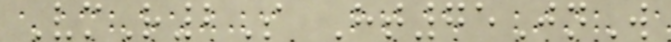VmR2S Ht75JnW
